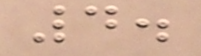4.
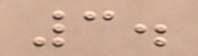3.
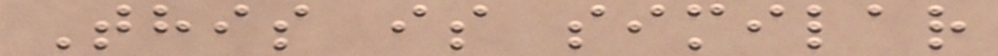This is similar
